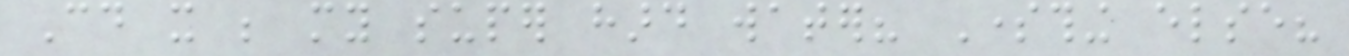Could it be my super hard water? Something else?
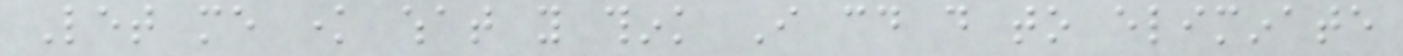Let me know what you think I could do to eliminate
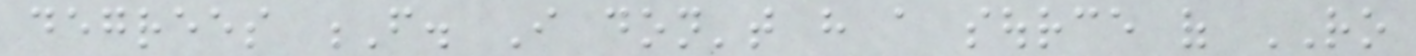degrees F. I don't have a source of RO
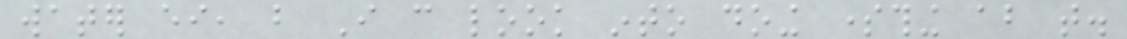water either, but I can look into doing something about that.
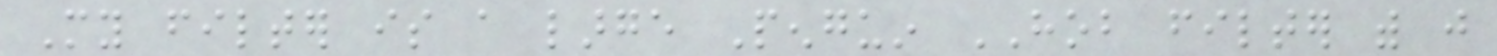My filter is a large Penguin HOB filter with just
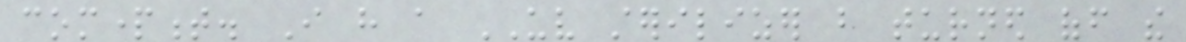compartment. I have a UV sterilizer but turned off the
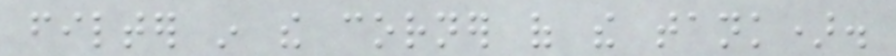filter in the corner of the tank).
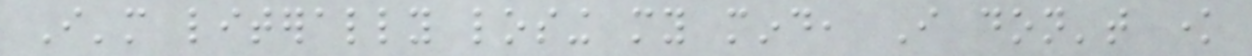I'm literally losing my mind, I don't know
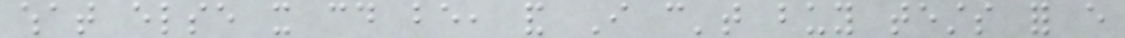what else it could be, and I can't buy tests for every
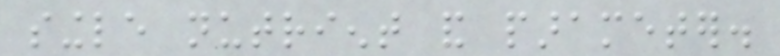single nutrient and parameter.
